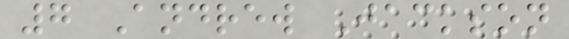7 Andrew Jackson
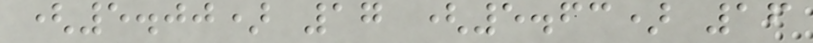(5.00) 17 (5.63) 16
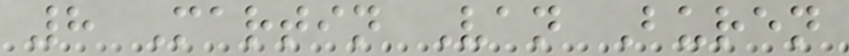8 Martin Van Buren
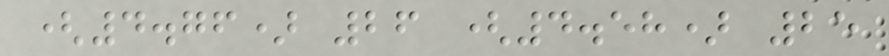(4.76) 26 (4.58) 25
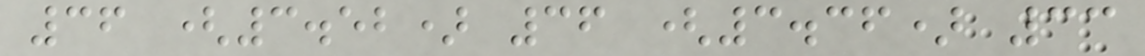36 (3.52) 36 (3.36) 33
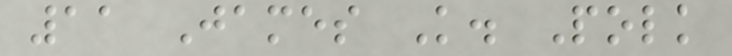11 James K. Polk
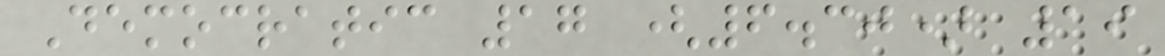Democratic 17 (6.30) 19
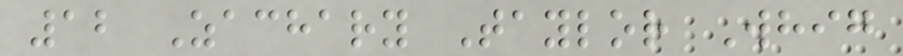12 Zachary Taylor Whig
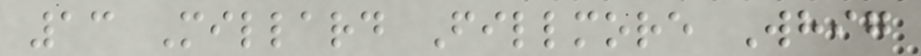13 Millard Fillmore Whig
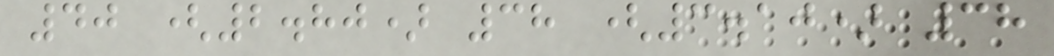40 (2.80) 38 (3.10) 38
